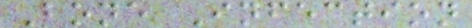Bone Infection
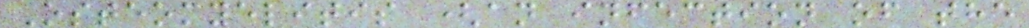Osteomyelitis (an infection of the
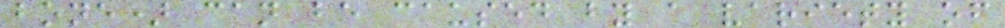bone) can be caused by a variety of
